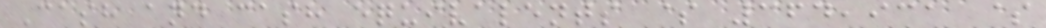Cash and cash equivalents $ 364,931 $
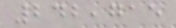242,715
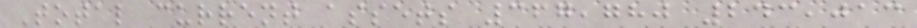Total current assets 367,780 243,013
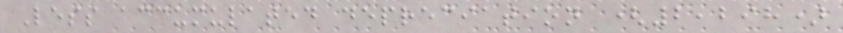Less accumulated depreciation (2,298)
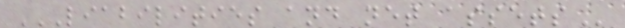LIABILITIES AND NET ASSETS
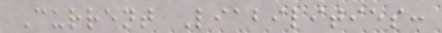Current Liabilities:
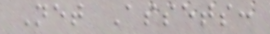Net Assets:
